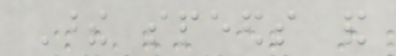These speeds and
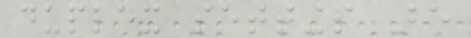duplex settings are
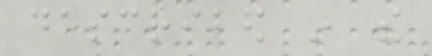described in the
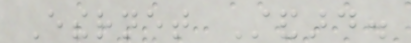Ethernet Standard.
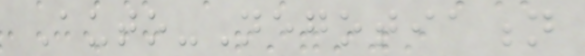Auto-Negotiation
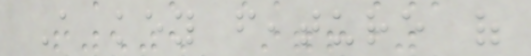A key feature of
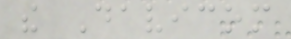the Davicom
